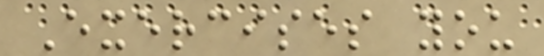Exercises you
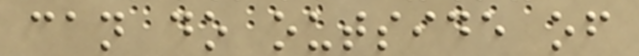can do outside of
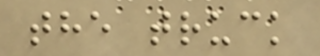the truck
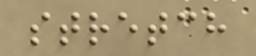stretch
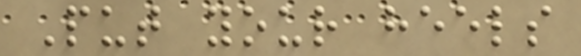Put your heels
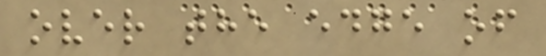over the edge of
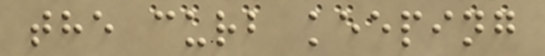the curb keeping
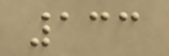133
